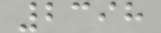2398
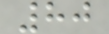80
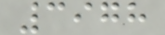3978
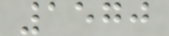1570
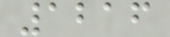1216
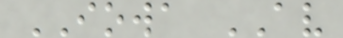IOWA AV
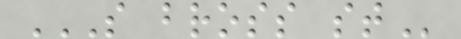S BROSS ST
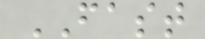FAST
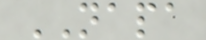NAPA
